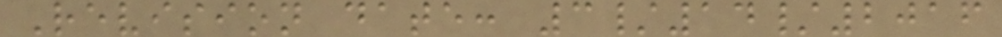Revision date: 3/14/2016
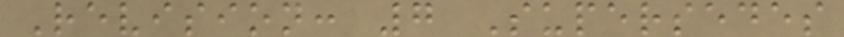Revision: 7 Supersedes
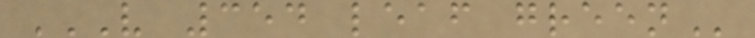V 354 LEAF GREEN
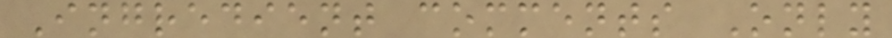Ingredient comments Only
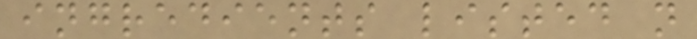ingredients listed n
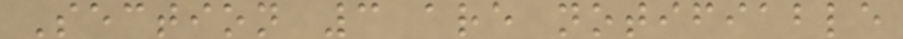Section 3 are notifiable
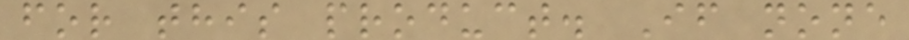for this product. If none
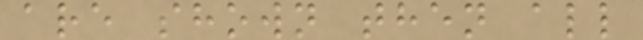are shown then all
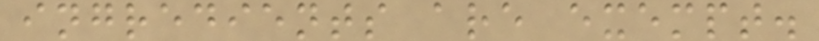ingredients are exempt.
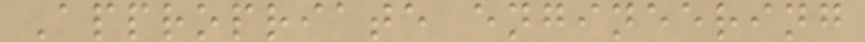Appropriate engineering
